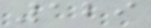129
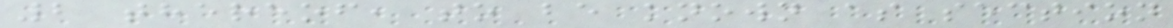2 thereof, to be known as section
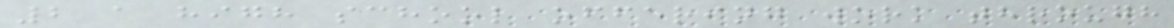2 a high school offering work through
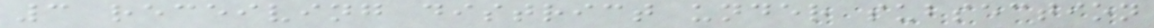3 receiving district under subsection
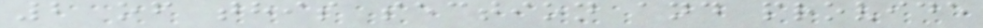2 of this section and provide
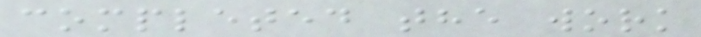completed the work
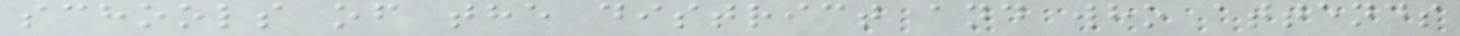schools of the district and who attends
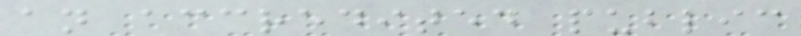an accredited public
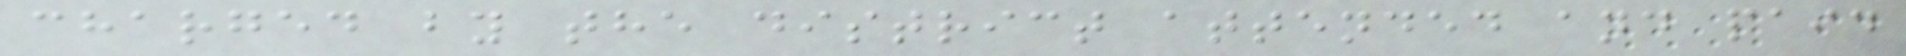charged by the district attended and paid
